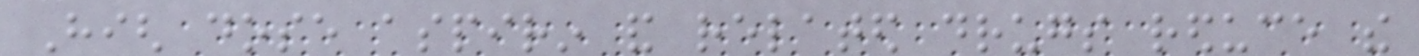High dose aspirin and related drugs reduce the
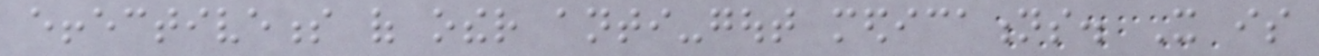effectiveness of other anti-gout medications. It is
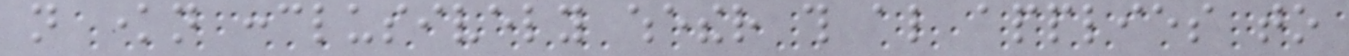not known conclusively whether this also applies to
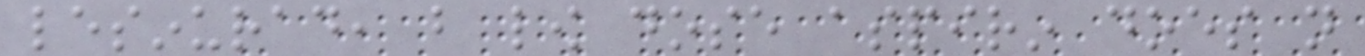lesinurad, but low dose aspirin does not
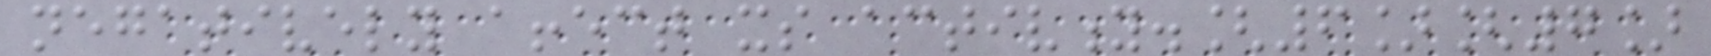negatively affect its activity.[6][7]
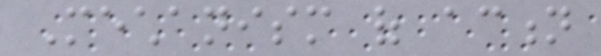Mechanism of action
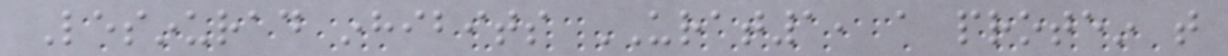Lesinurad inhibits URAT1, a protein that
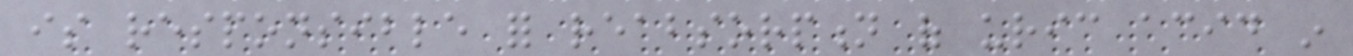is responsible for reabsorption of uric acid in
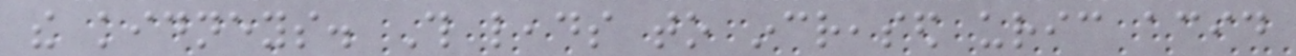the kidneys. This leads to increased uric acid
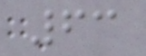63
